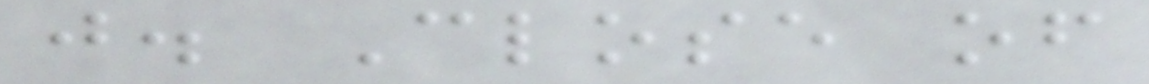j. Close of
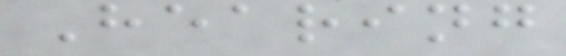Hearing
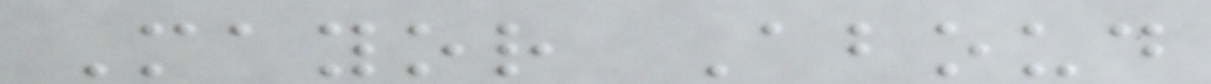Mayor Aboud
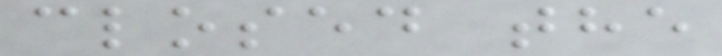closed the
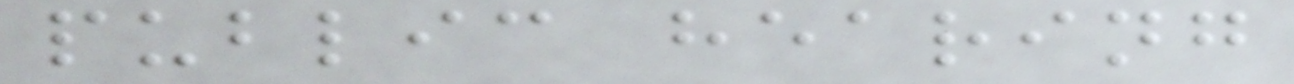public hearing
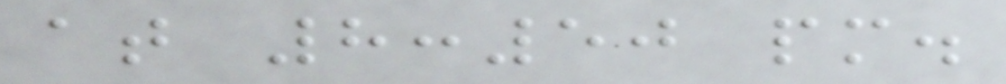at 8:50 pm.
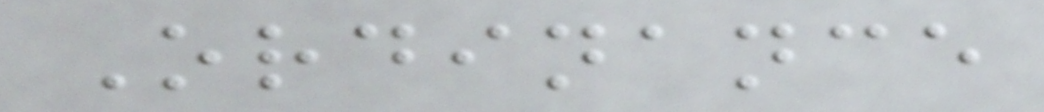Ordinance
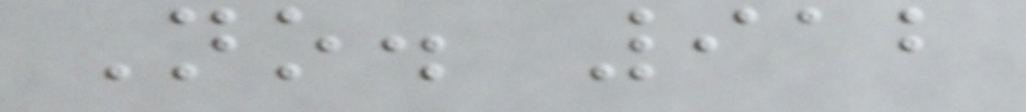No. 912
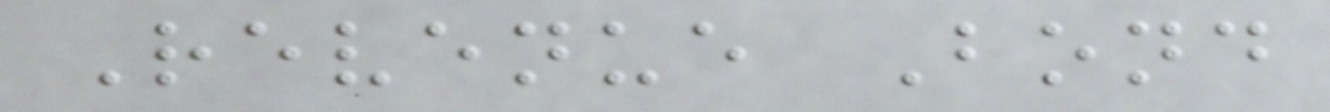Revenue Bond
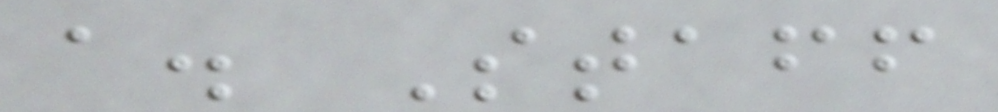a. Staff
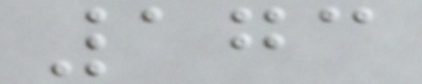173
